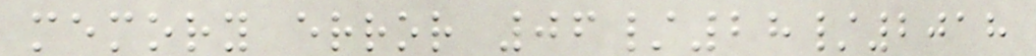memory error 06/28/2018
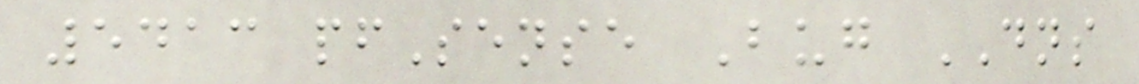5413 pfSense Bug DNS
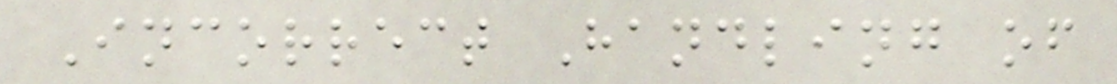Incorrect Handling of
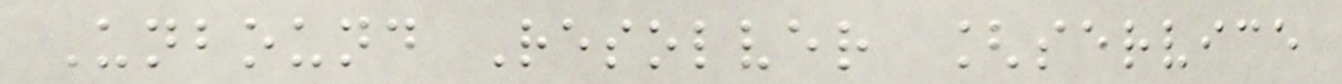Unbound Resolver [service
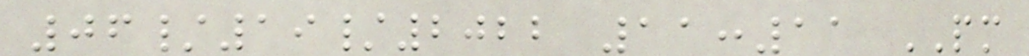06/19/2022 11:11 PM
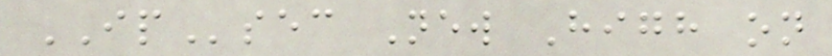IPsec New High on
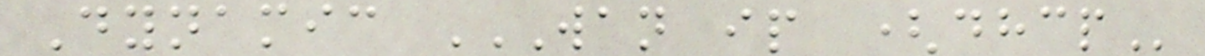Dynamic WAN IP (DHCP
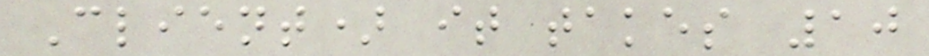Client) it takes 10
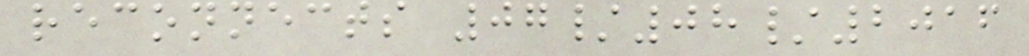reconnects 07/08/2016
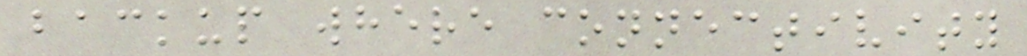backup where connectivity
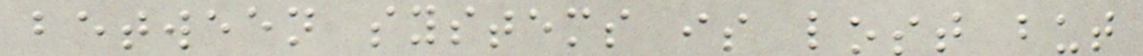between systems is lost but
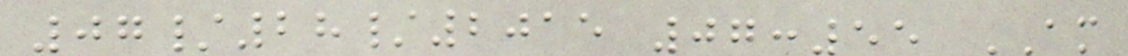07/28/2015 07:55 AM
